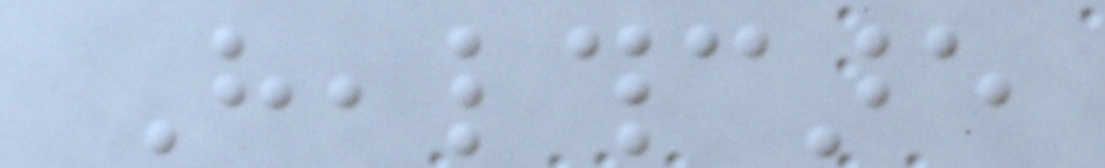Healthcare
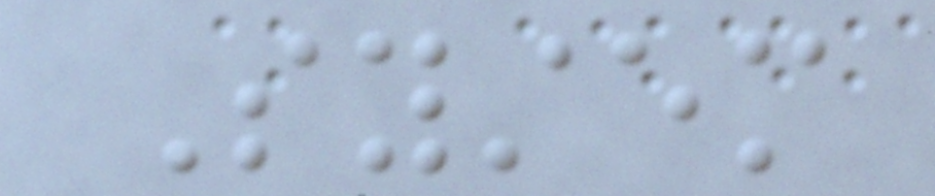System
